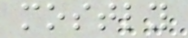mostly
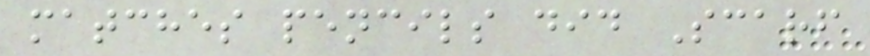matches pencils did Scarf
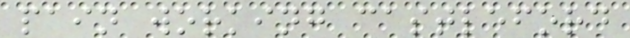pain working castleford
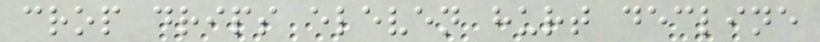crop drips eleven hurt decline
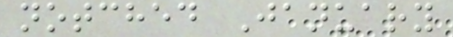notched January
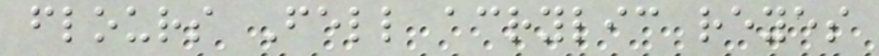flours Fell acrylic reyes
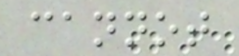cannot
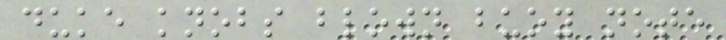duke knobs blown buoy note
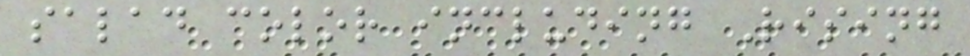salad color including Rising
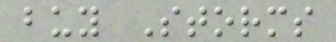buy Storms
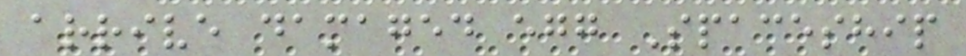arrive damaged egg Spaceship
